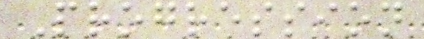Progression
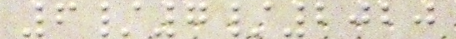6/7/2020
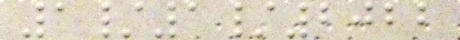1/1/2022
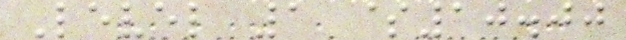Level 1 $10.00
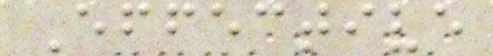Effective
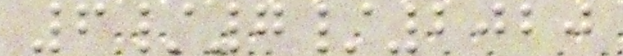6/7/2020
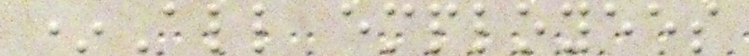*All employees
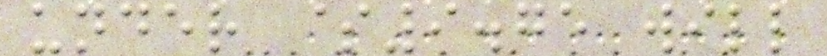under $9.75 will
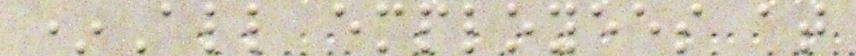*All employees at
